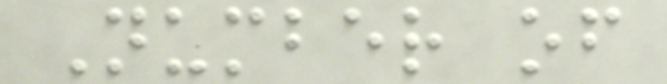Number of
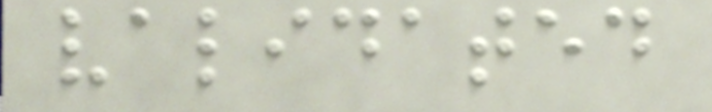validated
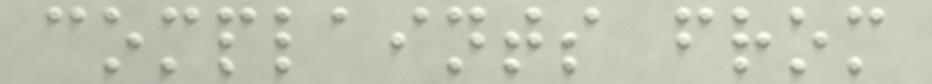complaints from
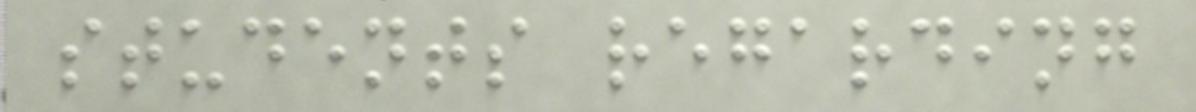students regarding
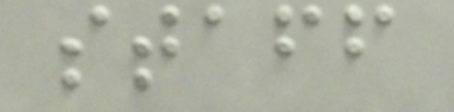staff
